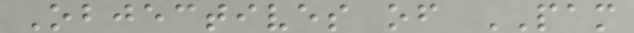Objectives of PAM
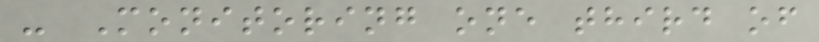- Monitoring one third of
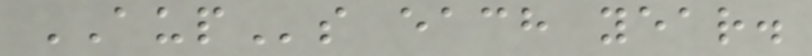AUPs each year.
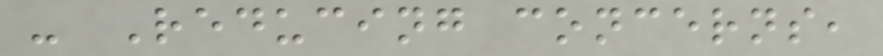- Reducing concerns,
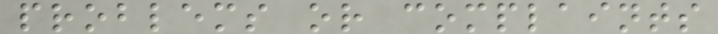problems or complaints
